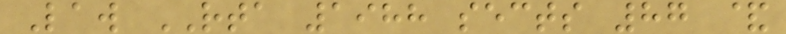Law RTA 1988 sects 87 &
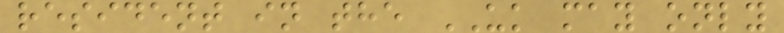resident in the UK may only
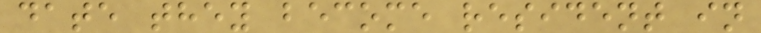date they become resident in
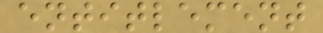entitlement
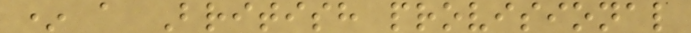* a British provisional
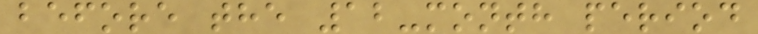before the 12-month period
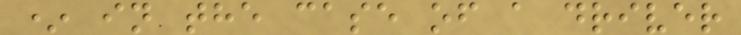* in the case of a driver
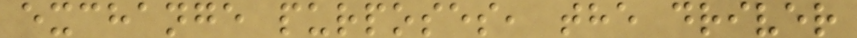exchange purposes, the driver
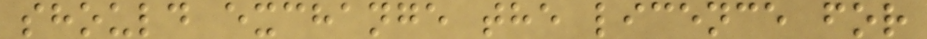should exchange the licence for
